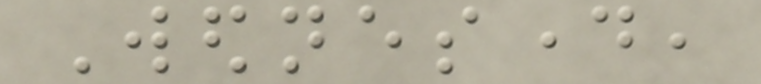Wednesday,
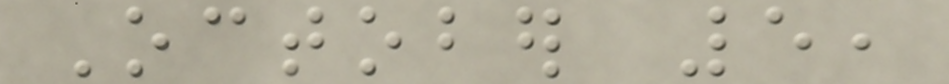October 5,
